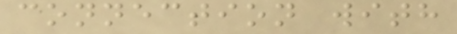connection with
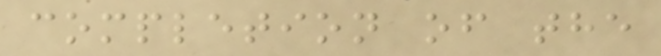completion of the
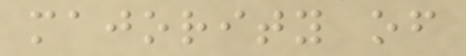majority of
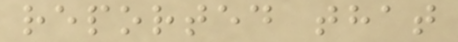reported that
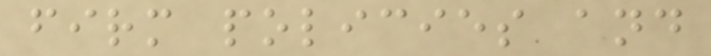firm policies and
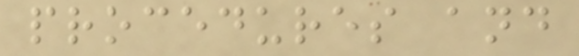procedures and
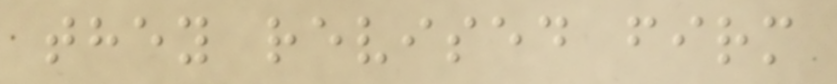they revised firm
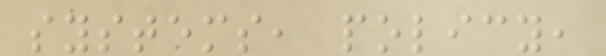systems, policy,
